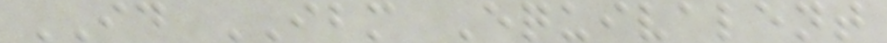ID IBM Equivalent
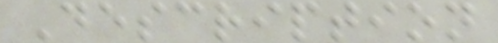Description
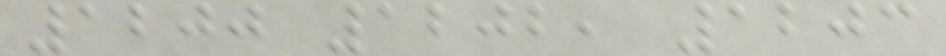1200 1202, 1203
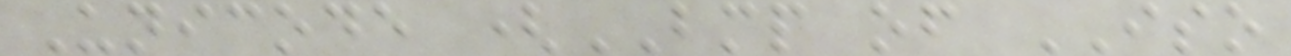Unicode (BMP of ISO
